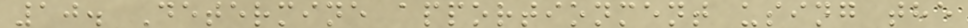10. Determine apportionment using the
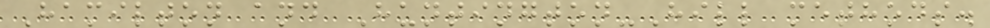Hamilton and Huntington-Hill methods.
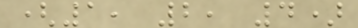(1, 2, 4)
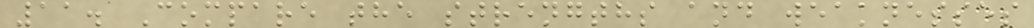11. Compare the strengths and weaknesses
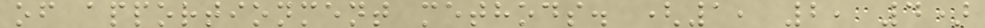of apportionment methods. (1, 2, 4)
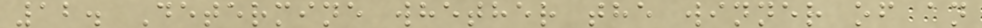12. Determine whether the winner of an
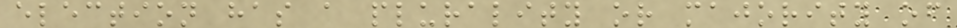election has a plurality or majority of
